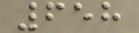658
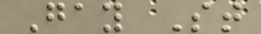Gay St
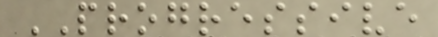PROGRESSIVE
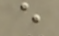e
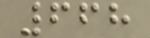668
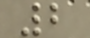2
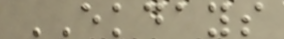EKDAYS
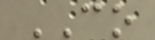CO
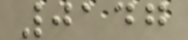0147
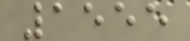1555
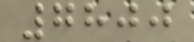7800
